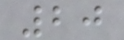20
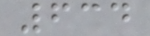634
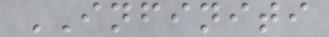INFINITI
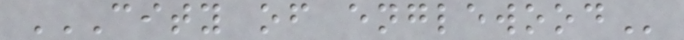CITY OF ENGLEWOOD
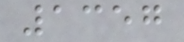1357
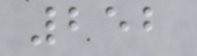252
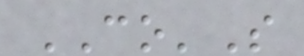CO'S
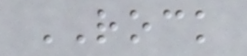ROCK
